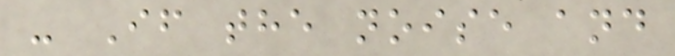- If the noise and
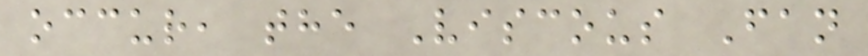occur, the Viscous Fan
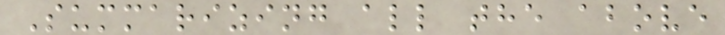Summarizing all the above
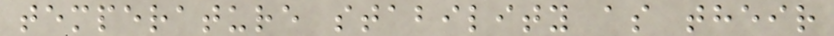temperature stability as their
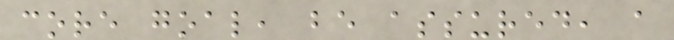core goal, be assured, a
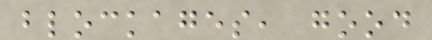blockages, good
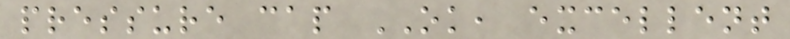pressure cap OK, excellent
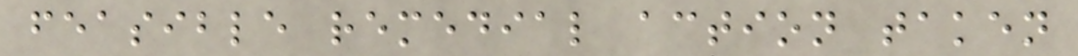feasible remedial action taken
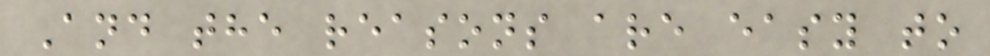And the reasons are easy to
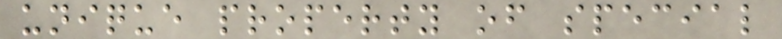unique property of special
